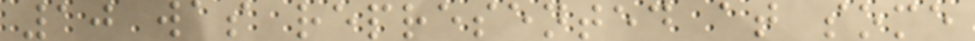10 was represented at some
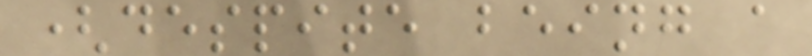(despite being a
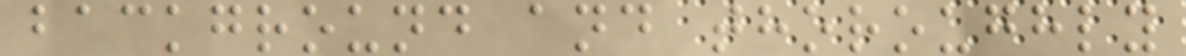background and thoroughly
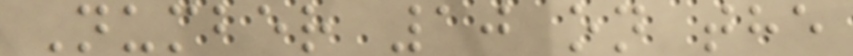Number 10 on the
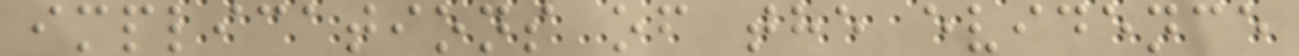implications of the evidence
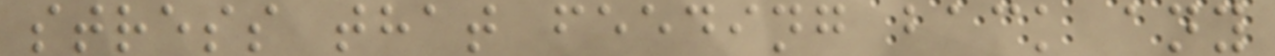stress that feeding back any
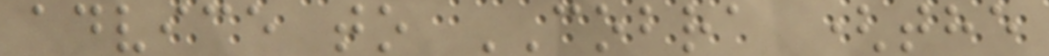advice to COBRA (the
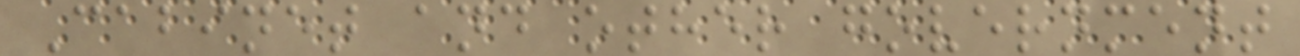Cabinet and other government
